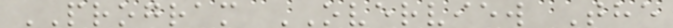PROGRAM OVERVIEW The
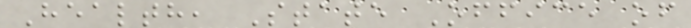Health, State Office of
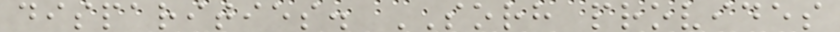disparities. SORH provides
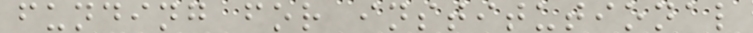funding for institutional
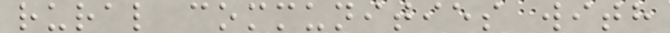rural communities with
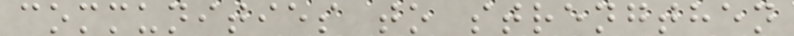communities to strengthen
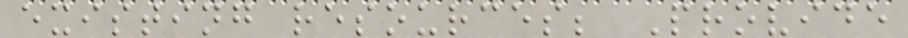existing resources; Provide
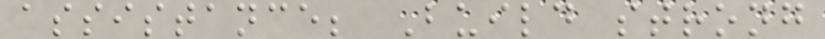assistance; Build strong
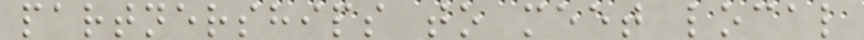partnerships to meet local
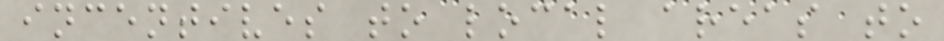incentives to local areas to
